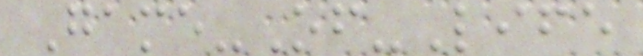Game-Of-Life
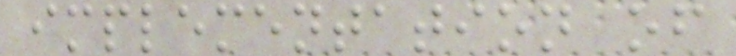implementation of
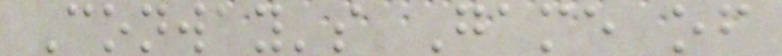Conway's Game of
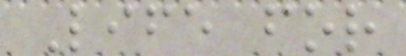Life for
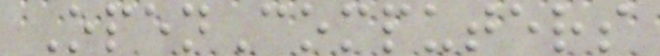OpenComputers
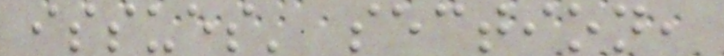issues' section,
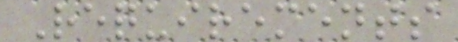Requirements
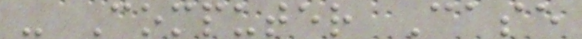- Computer Case
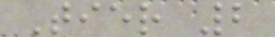Tier 2
